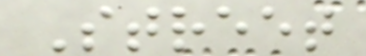Street
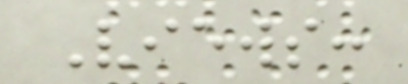Views:
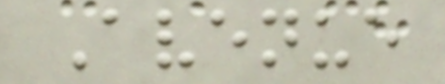Avenue
